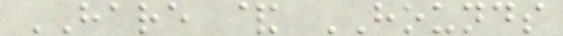HARE & HOUNDS
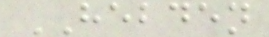HEBDEN
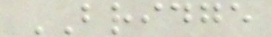BRIDGE
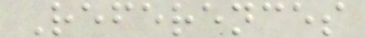References
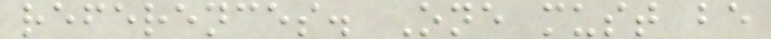references. One must be
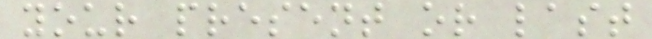your present or last
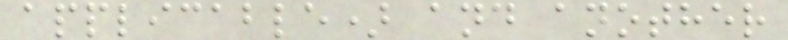applicable) and another
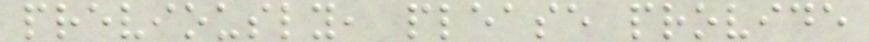previously, please provide
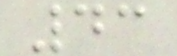43
